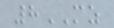8MZ
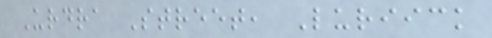Urdra Street, Luriick
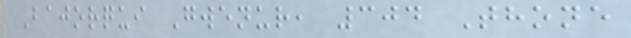Bajorqui Gwenur, 304 Thone
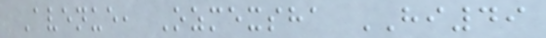Avenue, Ozmexsha HI49
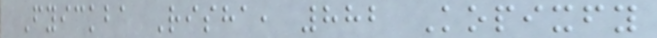Fyickba Risha, 882 Kopixfy
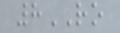8RO
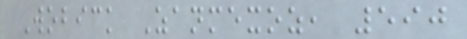Wobick Zanmexoz, 590
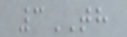3TH
